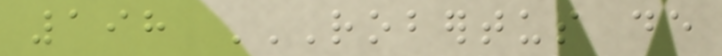198 ROBERTUS DE
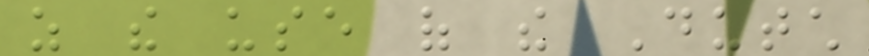as the use of the Dutch
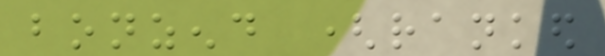bonzend (ranked
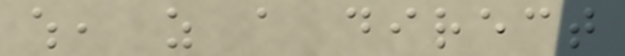which, as a direct
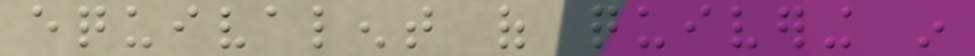equivalent of quivering in
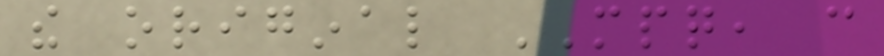the original MPQ, can
